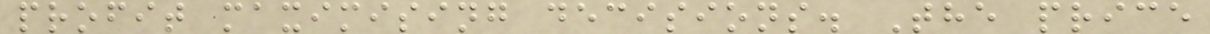profit maximising decisions. The price
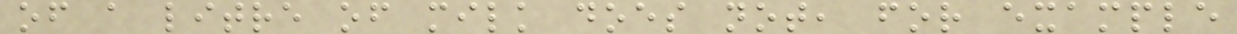of a litre of milk does not, for example
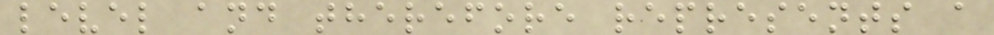level and therefore represents a
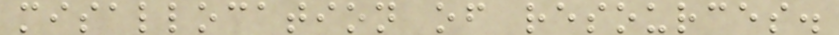misallocation of resources.
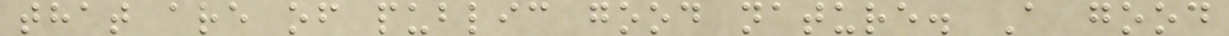that are of public good nature. A good
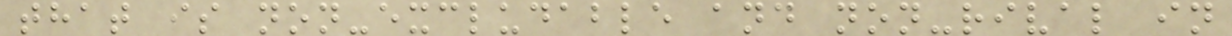that is non-excludable and non-rival in
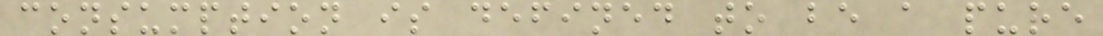consumption is defined to be a pure
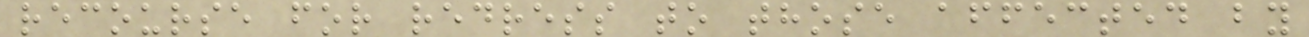recourse for redress to those affected by
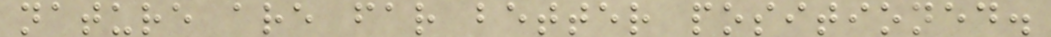nature are far better positioned.
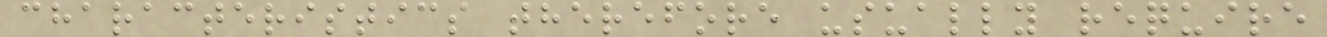characteristics therefore usually require
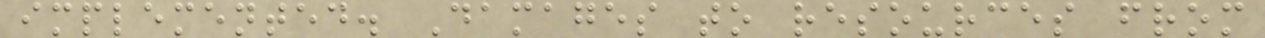implemented. Damages to resources from
